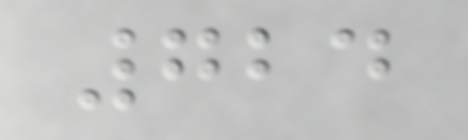724
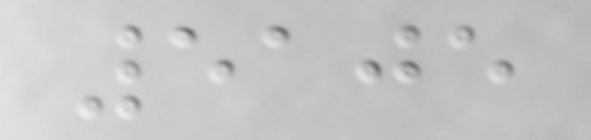5105
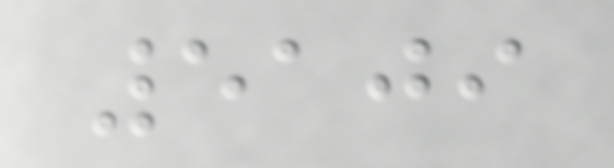5109
